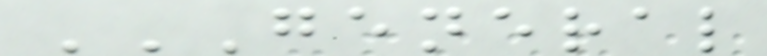GENERAL
